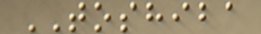TOSHIBA
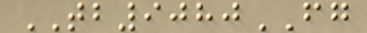TB9080FG
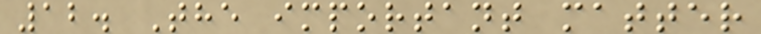12. The important matter
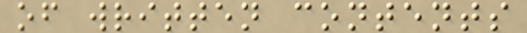of written contents
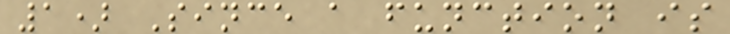1) Since a function is
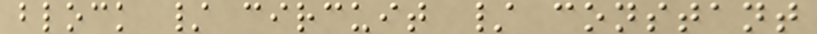block / circuit / constant
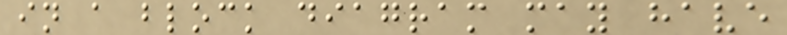in a block diagram may have
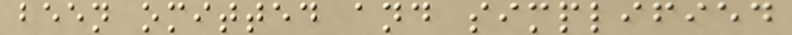been omitted and simplified
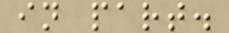in part.
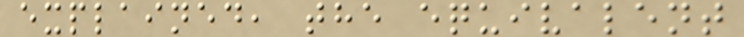explained, the equivalent
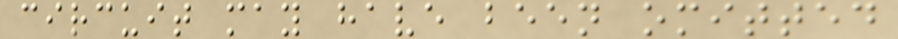circuit may have been omitted
